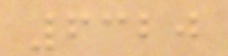6320
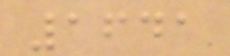1641
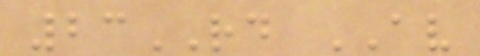23RD AV
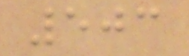503
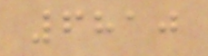6810
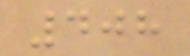408
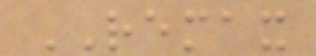REMAX
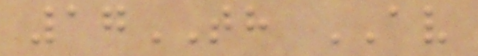17TH AV
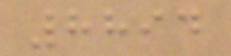8894
